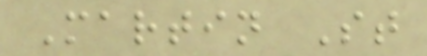Martin St
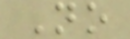No
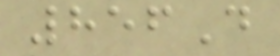856D
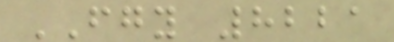FGY 8221
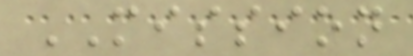MISSION
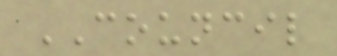COUNCIL
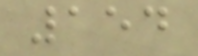154
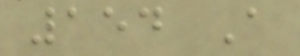154 A
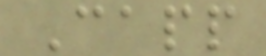Capp
